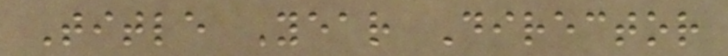Title Year Director
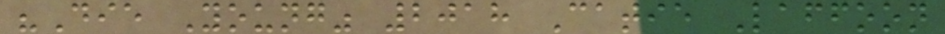"Die Young" 2018 Catie Laffoon
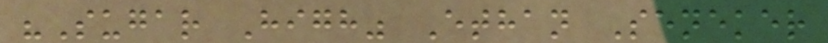"Sugar High" Ethan Seneker
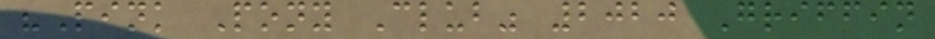"Pink Pony Club" 2020 Griffin
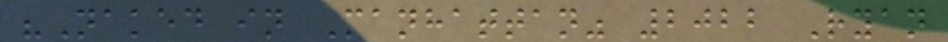"Naked in Manhattan" 2022 Ryan
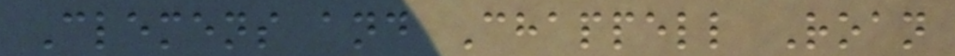Clemens and Chappell Roan
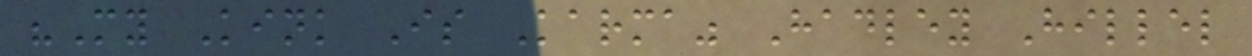"My Kink Is Karma" Hadley Hillel
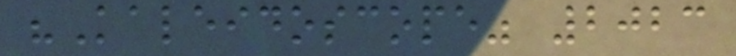"Kaleidoscope" 2023
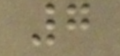7
